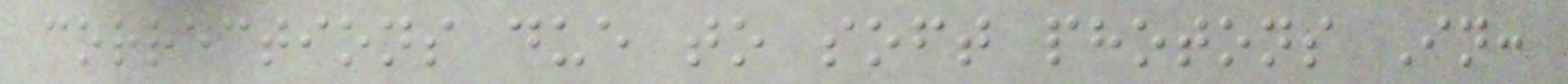corrections due to soft photons In:
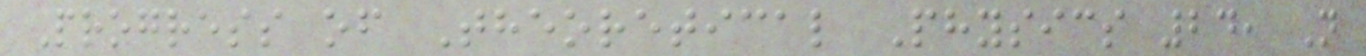Progress of Theoretical Physics 24, N
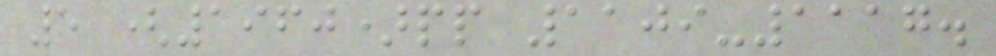5 (1960)pp 1109-1117.
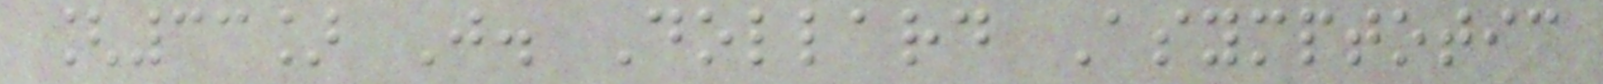[33] J. Dollard Asymptotic
